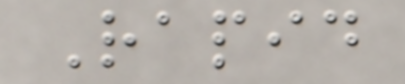Rapid
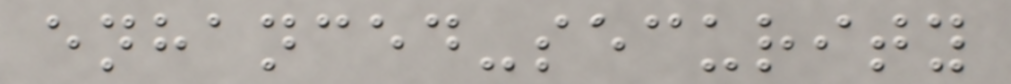enhanced-security
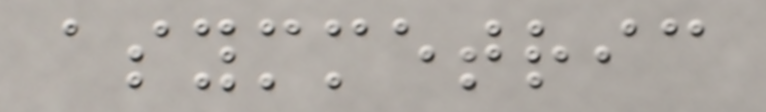asymmetric
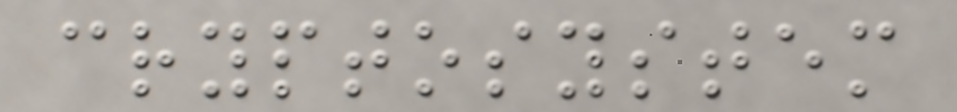cryptosystem
